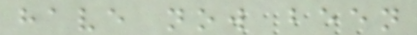have now been
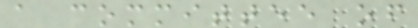a committee of
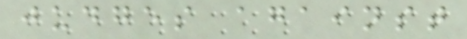judges against
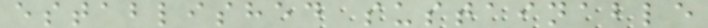established sustainable
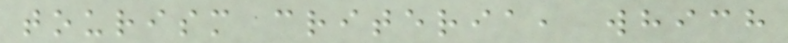tourism criteria, which
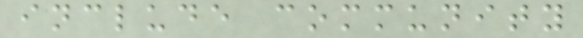include community
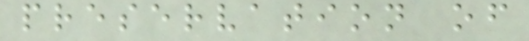preservation of
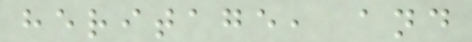heritage, and
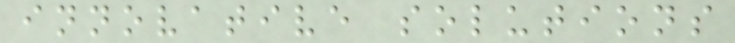innovative solutions
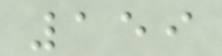159
